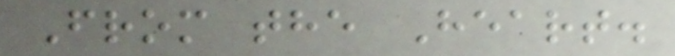From the Heart.
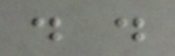. .
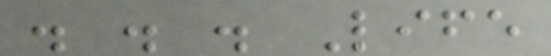. . . Life
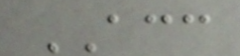ACC
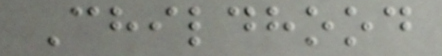Childhood
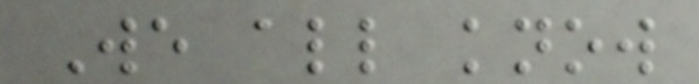We all know
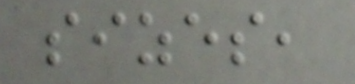sizes,
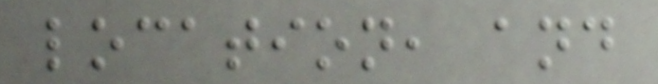location, and
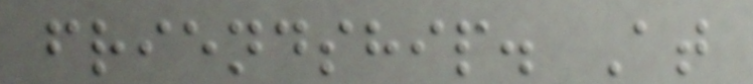friendship. At
